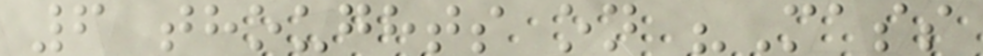6 thoughts on "Mass
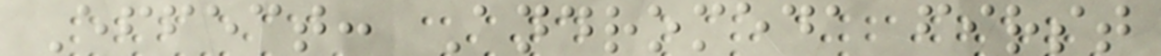Effect: Andromeda first
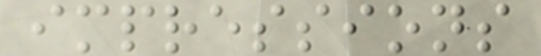impressions
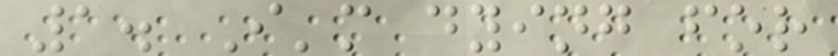1. I'm dying for
